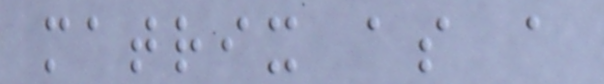matrix as a
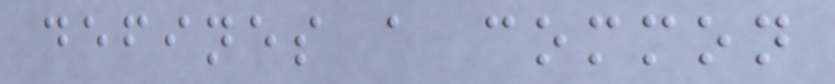defines a common
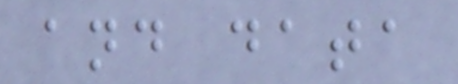and data
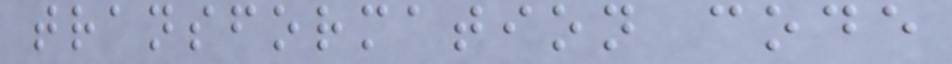transformation code
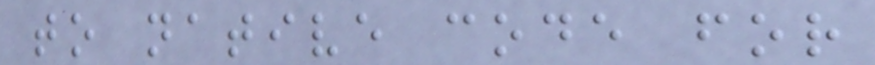to native code for
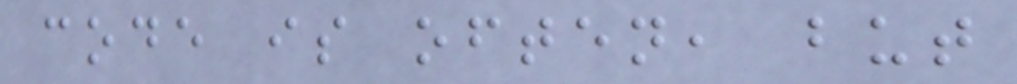code is often, but
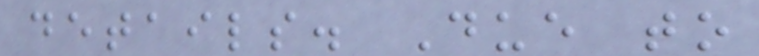details. Due to
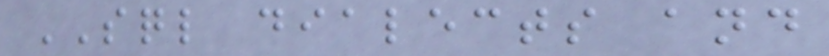SQL dialects and
